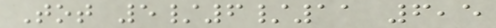Tot 5/6/11 6,5
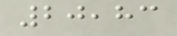20,83
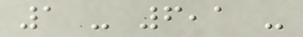1 - 6,1 -
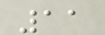11
